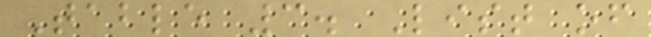Table 3. List of
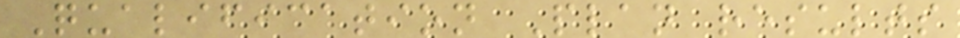Qualification Plan results
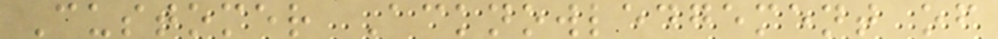Customer Acknowledgement of
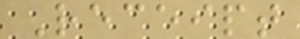Receipt
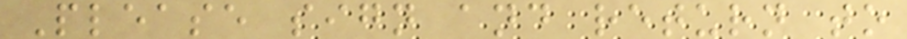Please sign and return to
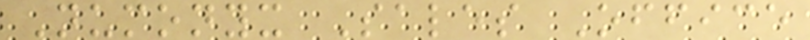Numonyx Sales Office
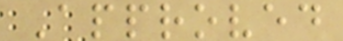Approved
